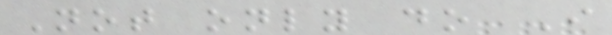Not only do I
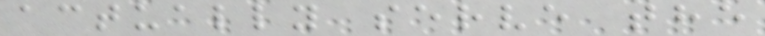actually serve the
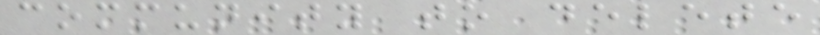community to delete
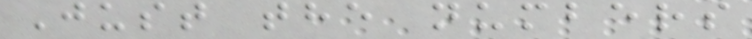Just the numbers
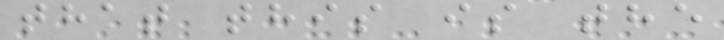that this is the
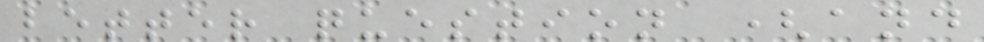better question (and
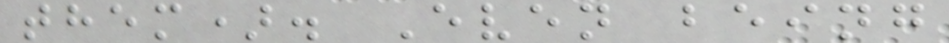them). Even being
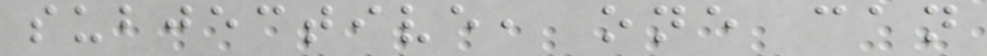subjective, one can
